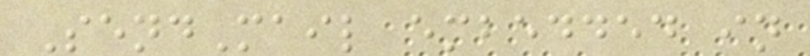SendMail embedded in
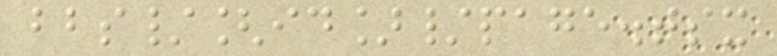bbs/[id]/page.tsx
